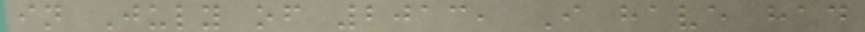in July of 2013, I have had
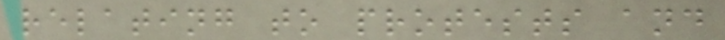relating to protests and
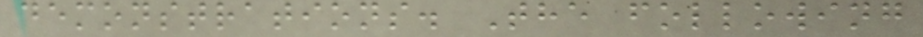demonstrations. The following
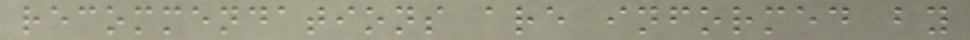recommendations are informed by
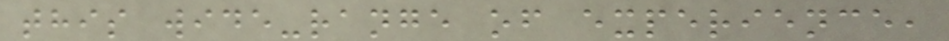this wide-range of experience,
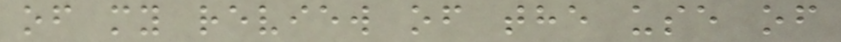of my review of the use of
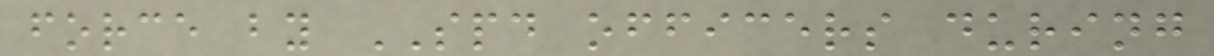force by SPD officers during
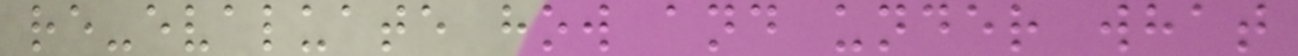re-evaluate how and under what
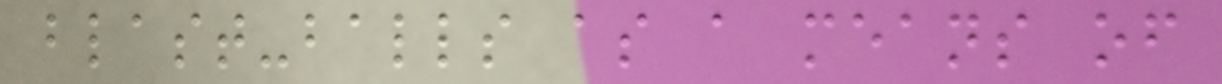blast-balls as a means of
